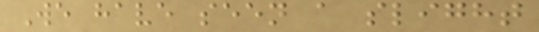We have seen a slight
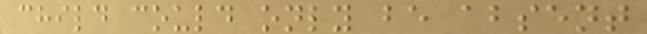child could only be absent
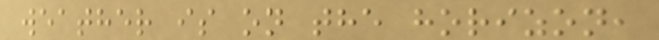weather is on the horizon,
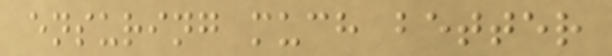ensuring much better
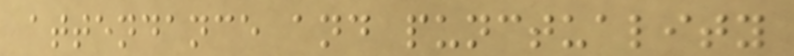attendance and punctuality
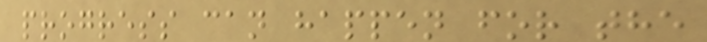progress can happen for the
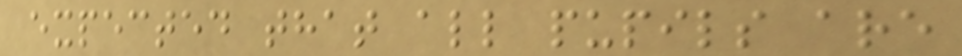expected that all pupils are
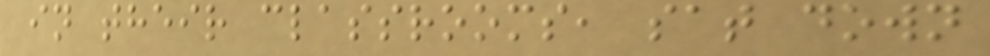in their classrooms, sat down
